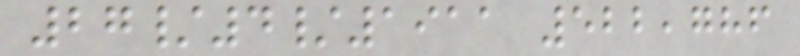27/4/1911 522,786
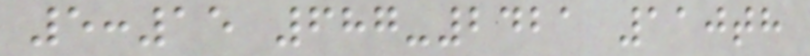5:15 687-2421 110th
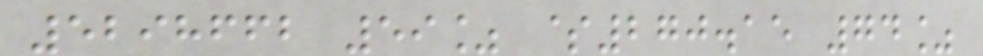5298662 59% $270.15 74%
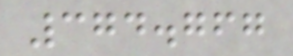374.767
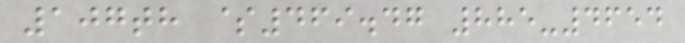107th $469.47 885-4654
